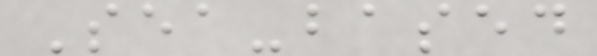Sea-based
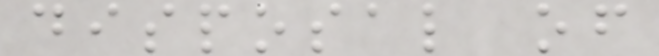disposal of
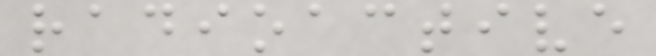radioactive
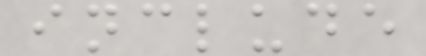include
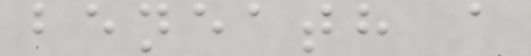beneath a
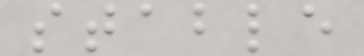stable
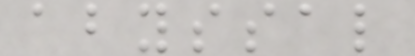abyssal
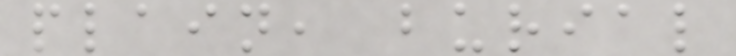plain, burial
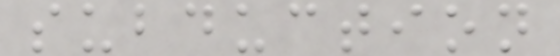subduction
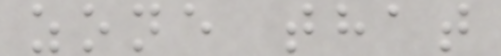zone that
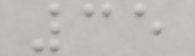35
